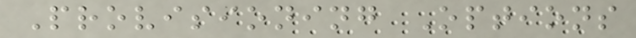Provisioning Options
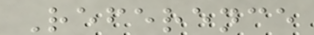Reference
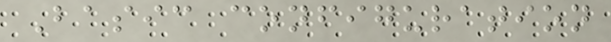Basic configuration
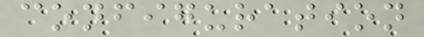configuration
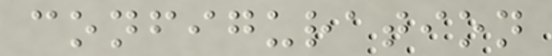configuration
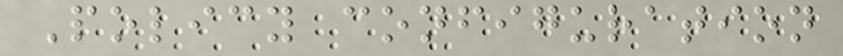Policy configuration
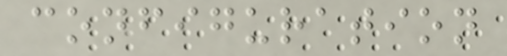configuration
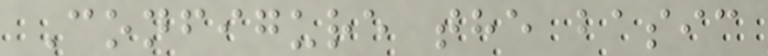Configure the basic
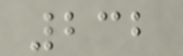232
